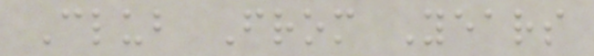Club From Years
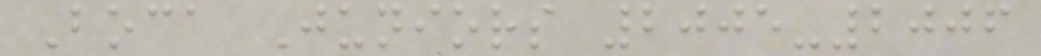Boca Juniors 2005-2006
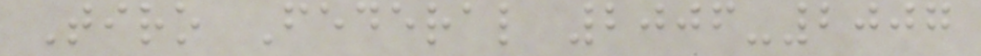Tiro Federal 2006-2007
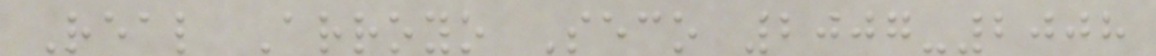Real Arroyo Seco 2007-2008
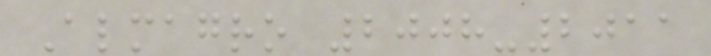Almagro 2008-2011
